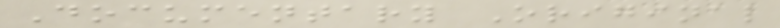Documentary Original
